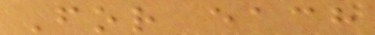For each
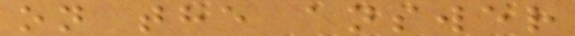on the answer
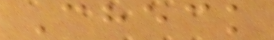Check
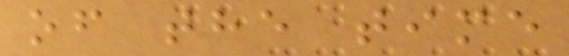of the time
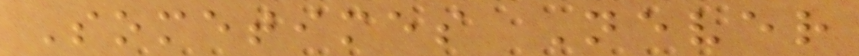Sometimes Never
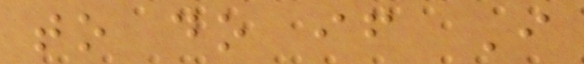to do if I
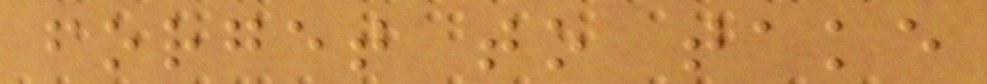forget to take
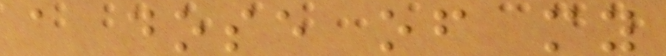a dose of my
